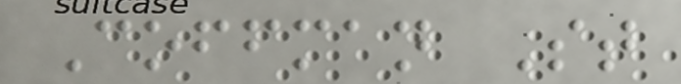Coffman St
